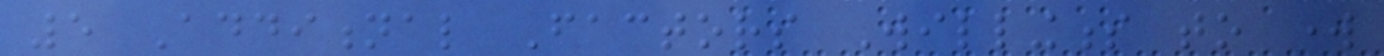5 Additional Factors Willingness to work
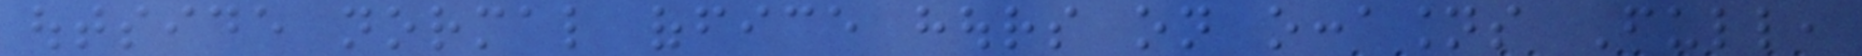outside normal office hours on occasions Full,
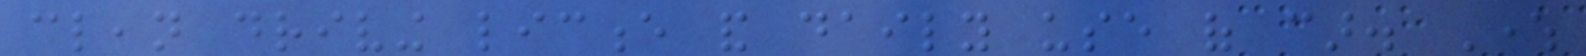clean driving licence and daily use of car. Where
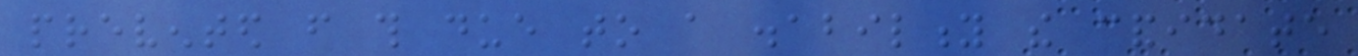prevented from this due to a disability the candidate
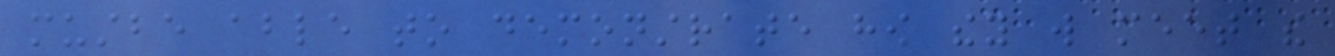mustbe able to demonstrate how they will meet the
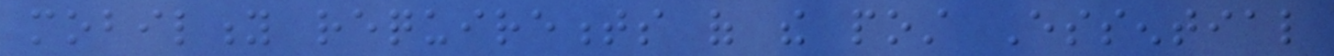mobility requirements of the post Essential
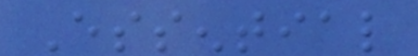Essential
